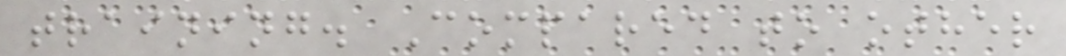training. Compared to other
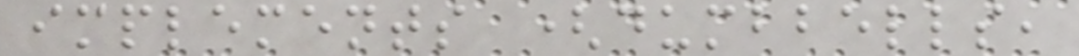implements (dumbbells,
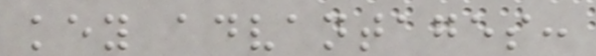key advantages:
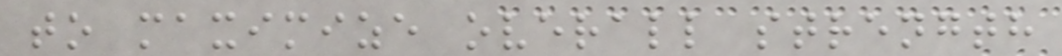to maximize overall strength
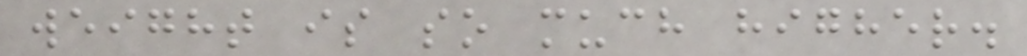weight is so much higher.
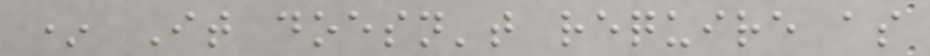* It doesn't require as
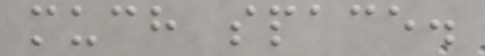much space.
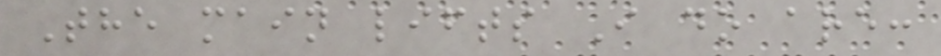The main lifts I do are:
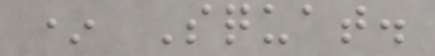* Squat.
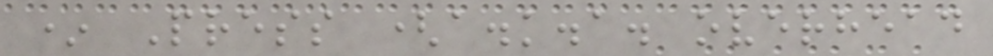* Press (a.k.a. overhead
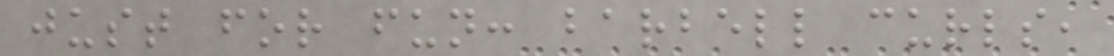just for fun: barbell curls,
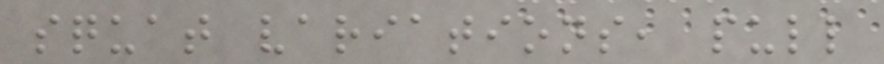squat variations, pull
